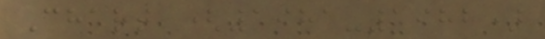Chart (1981-1982)
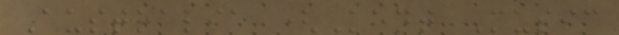Australia (Kent Music
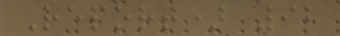Report) 92
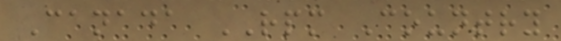Canada RPM Country
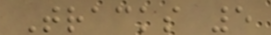Tracks 5
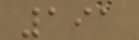191
